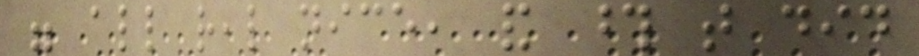were all real nice, and those that did
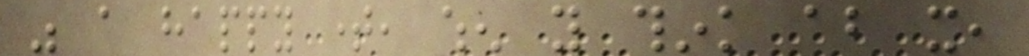was a happy time, when you think about it,
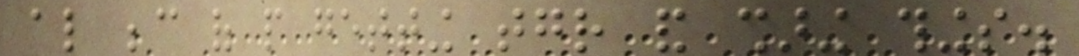also because of people getting together and sharing things.
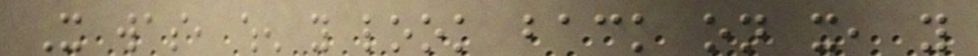It was, when you look back on it, you
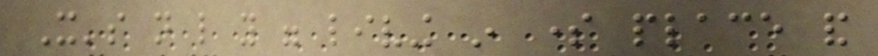It's not like you were living in some place and
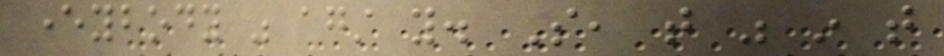everybody was against you. So, that was in that
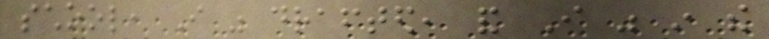school, I was drafted, and I was in the
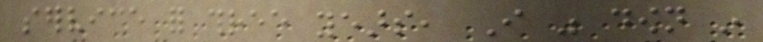service for three years, I was down in
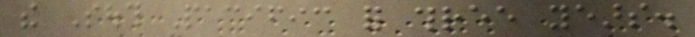the South Pacific for three years.
